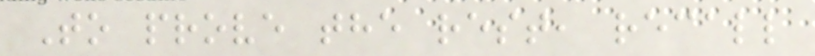To prove the rest, recall
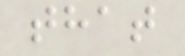that
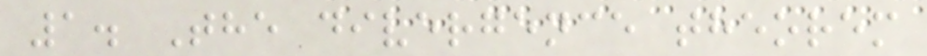1. The divergence theorem
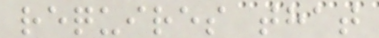requires that
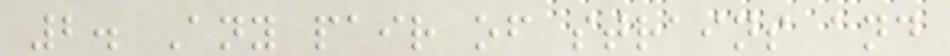2. Any pair of strains and
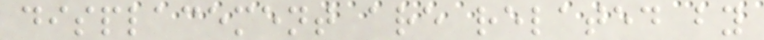displacement are related by
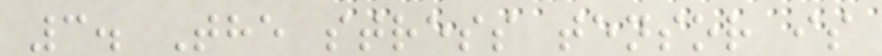3. The stress tensor is
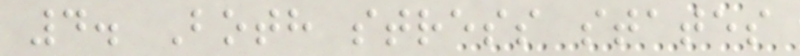4. Both stress states
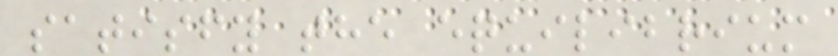satisfy the equilibrium
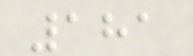181
